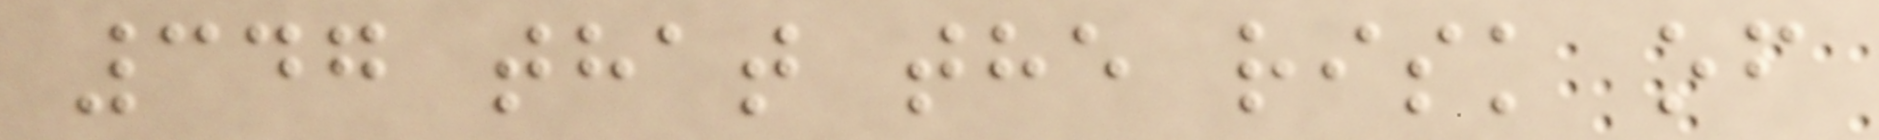347 that the risk of
